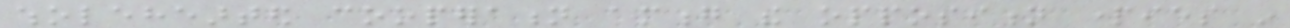wholehearted cooperation among the opposition parties in
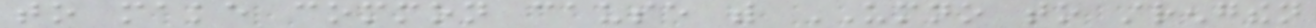to make common cause with UMNO to strengthen
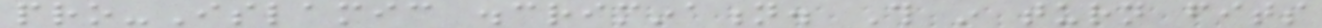pro-Islamic discrimination. This in turn fits
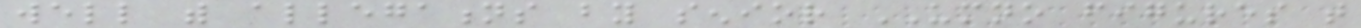well with allegations by senior UMNO figures that
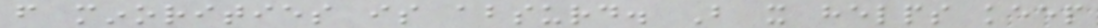from minorities is absurd. But it helps keep
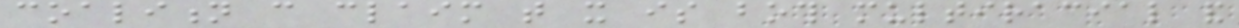coalition can claim that it is both multiracial and
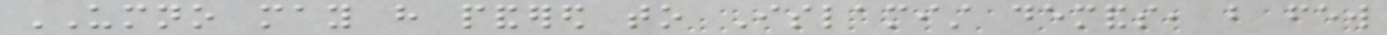UMNO may have pandered to Islamist demands, but few
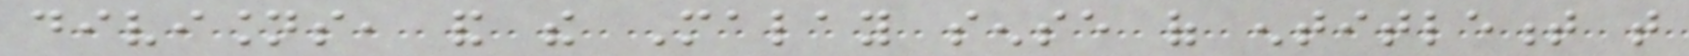divisions, and the Malay sense of entitlement that
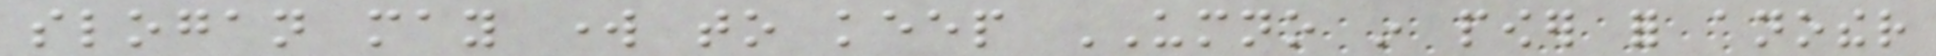slogan may work to keep UMNO in power for another
